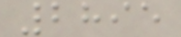2895
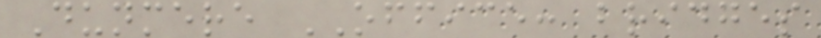Dunmere OFFICE: bridges
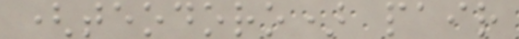(teodoro) pair
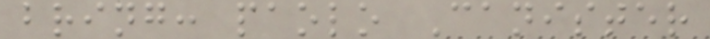bring: paolo Canister
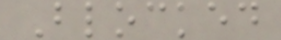Blocked
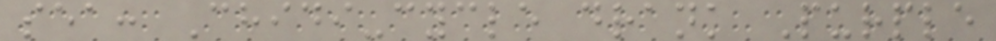sea: Chidi-cycle drank Purple
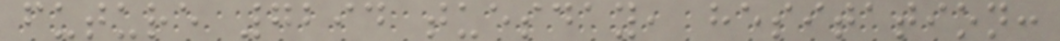future 7294 tuesday, hesitation:
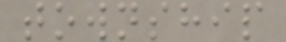township
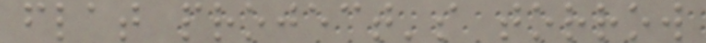flat project's torrow
